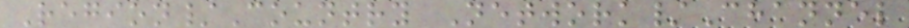Region/Country Network/Channel
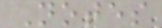Notes
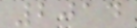2014
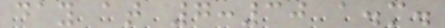day at 7:30 a.m.
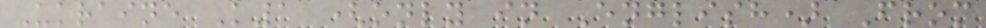Ukraine K1 (only in English) From
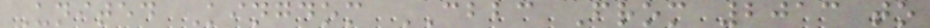United Kingdom CBBC From 2013 to
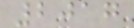2017
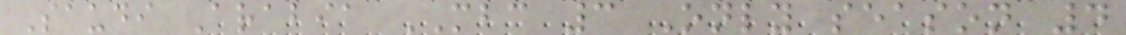Saudi Arabia MBC 3 Only season 4
